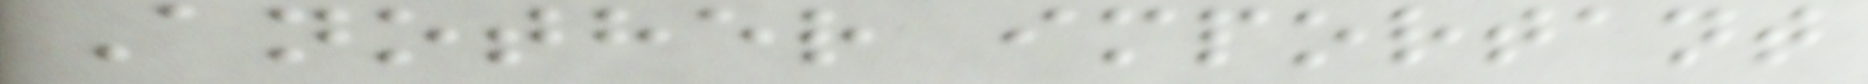Another important
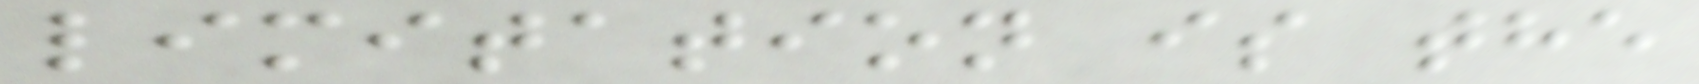limitation is the
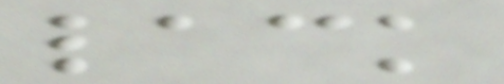lack
